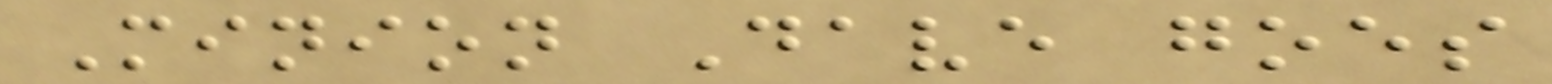Minion Dave goes
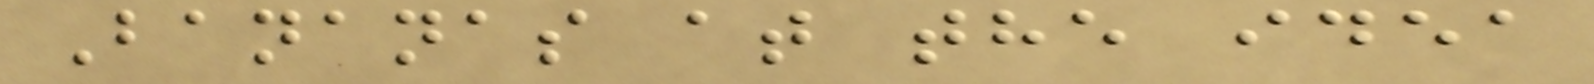Bananas at the idea
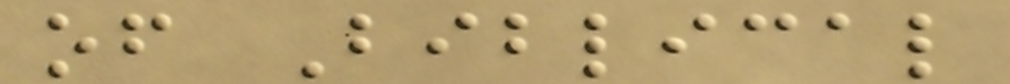of Biblical
